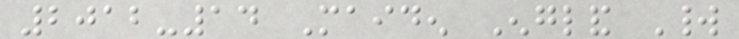2012-14 Maiden England World
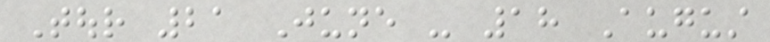Tour 21 June - 18 August
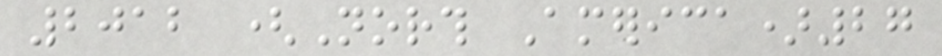2012 (North America)27
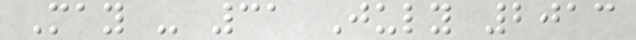May - 31 July 2013
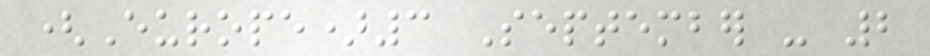(Europe)3 September - 2
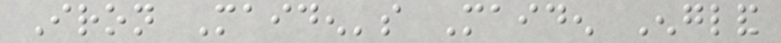Iron Maiden's Maiden England
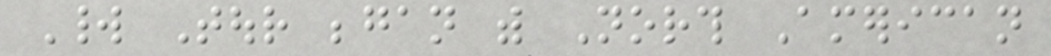World Tour began with North American
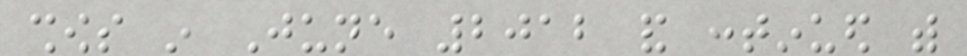shows in June 2012 and continued with
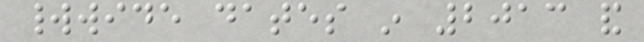worldwide dates in 2013 and
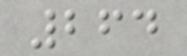264
